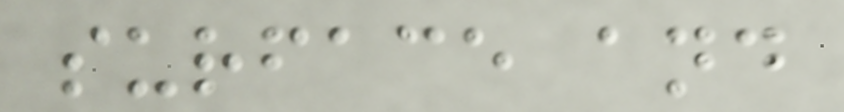surface and
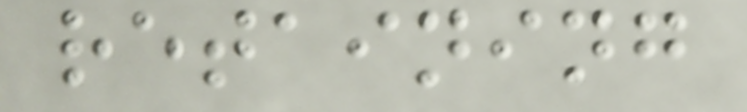retaining
